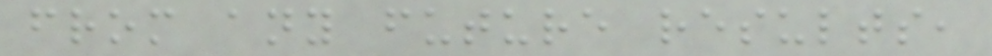from any future results,
